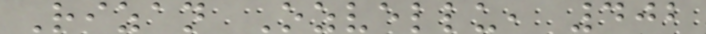Rizan Ozvellu, 402
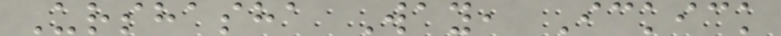Urshasha Way, Ickick
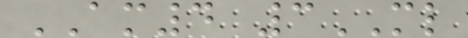AM4 3ML
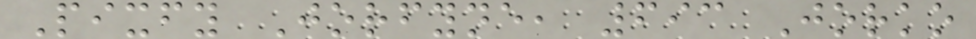Pixfy Jorfyne, 693 Jorko
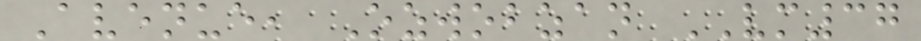Avenue, Ozwobzan VM37
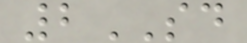2SD
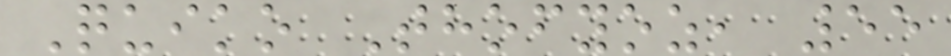Quiko Thofyoz, 55
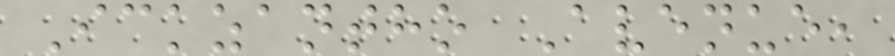Ickzantho Avenue,
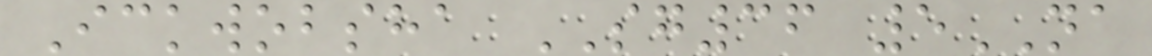Ickwobsha SG36 5NA
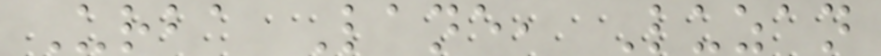Urba Lane, Luzan
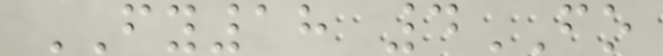FY18 4FO
